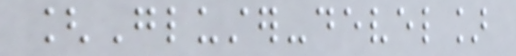[Gluster-devel]
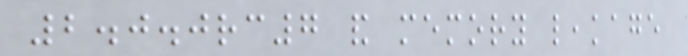2.0.0rc7 and memory leakage
